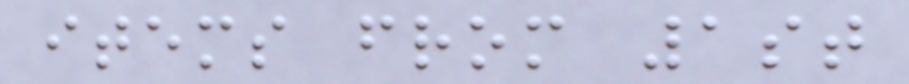items from 1st
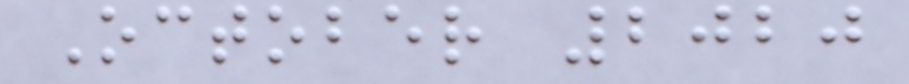October 2020
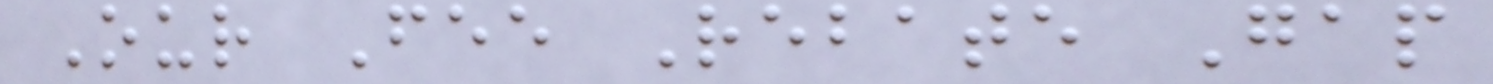Our Fee Rebate Gap
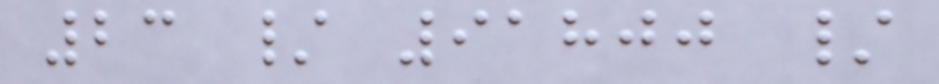23 / 91800 /
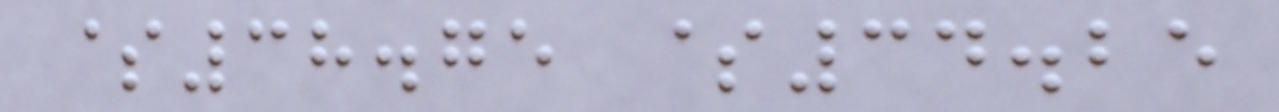$38.75 $34.25
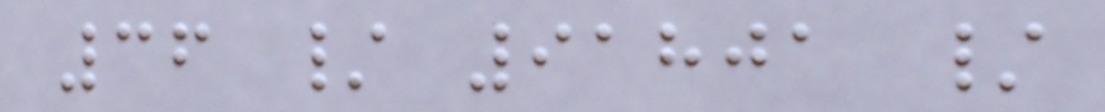36 / 91801 /
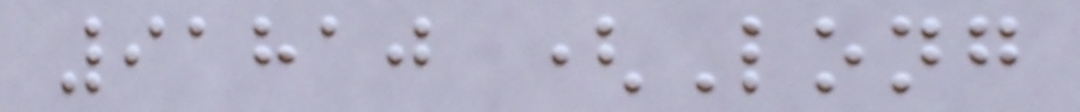91810 (Long
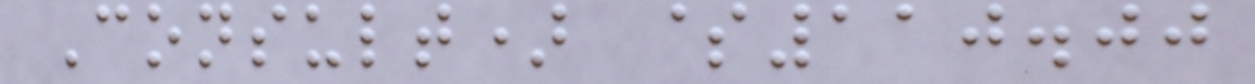Consult) $110.00
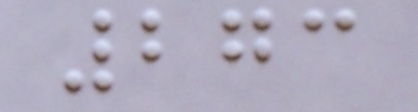273
